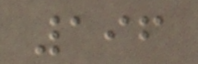196
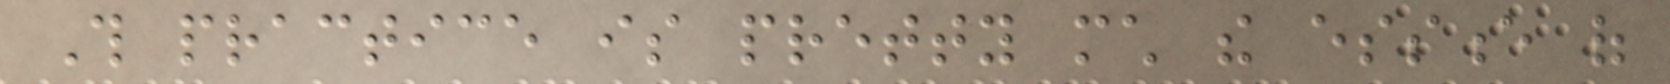This practice is pretty much the essence of
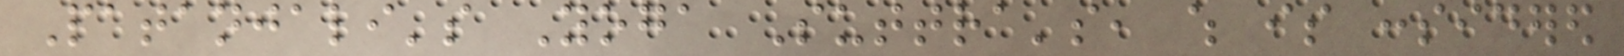Patanjali's Yoga Suttra's, which is considered
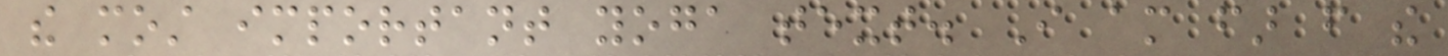the most important yoga text. I am far from the
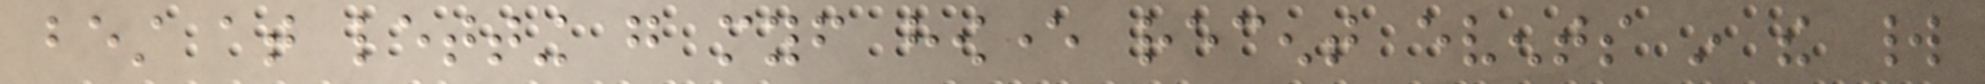best at letting go myself however recent events in the world
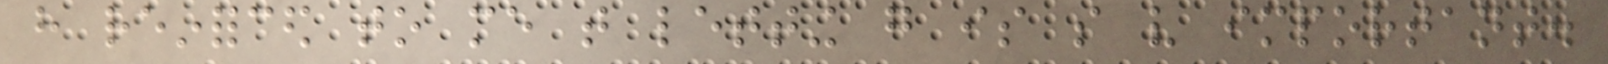have reinforced to me that letting go is so very important.
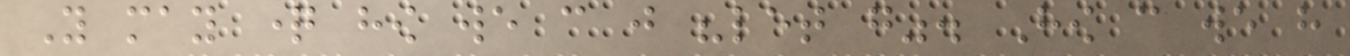You may question how we can just "let go". How can we have
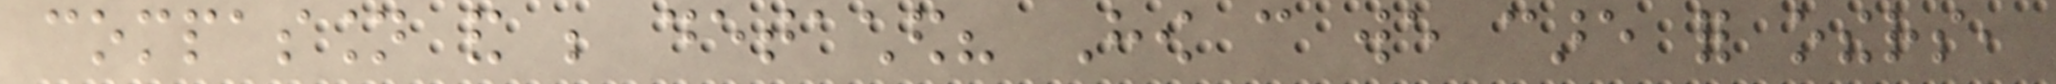compassion and be detached? How can we care for others,
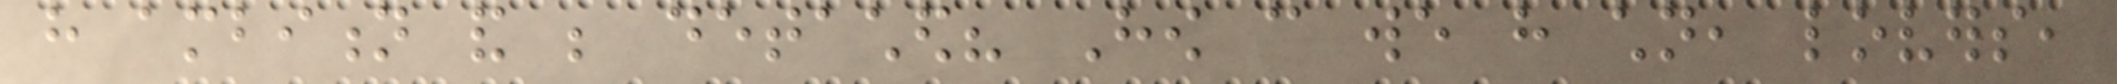have ambition and be detached? How can we have children, lovers,
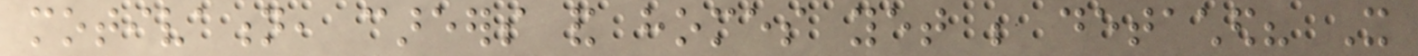motivation, careers and homes yet be detached? It
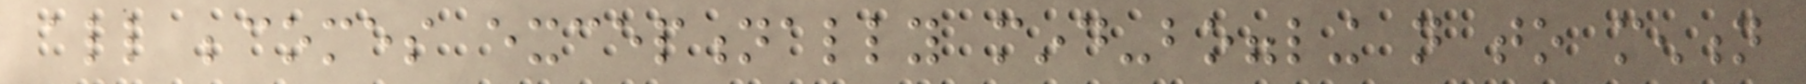all becomes exceptionally mind-boggling not to mention
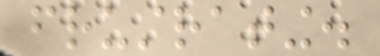frustrating.
